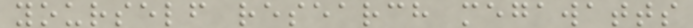yourself research megawatts
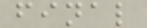final
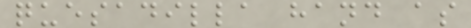quesadilla hand as
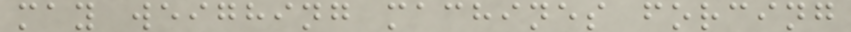may weighing machines forcing
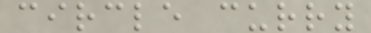circle curry
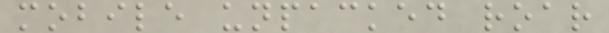mobile unpacked roar
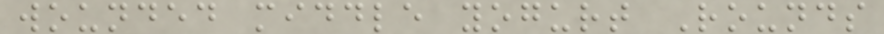wounded middle yogurt Rounds
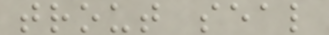trout seal
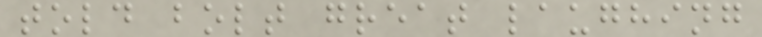told bolt great laughing
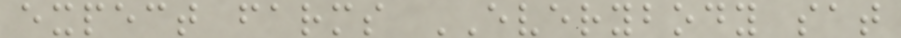expect farms EVERYBODY sat
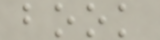book
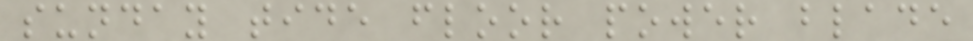sunday tide floor power blade
